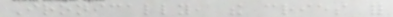Ironically, the cries for
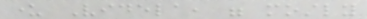under Videla, were mostly
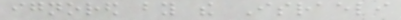ignored by the Israeli
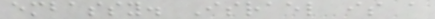embassy. Israel is a
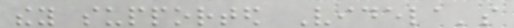they supported Videla's
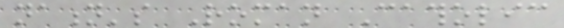nation's Roman Catholic
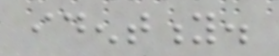identity.
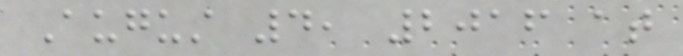August 4, 2016 at
